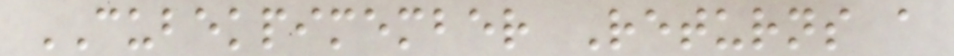CUBEKPIMEMBER Returns a
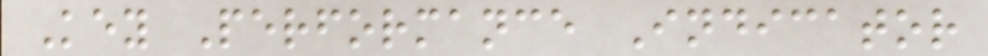Key Performance Indicator
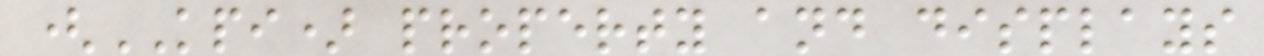(KPI) property and displays
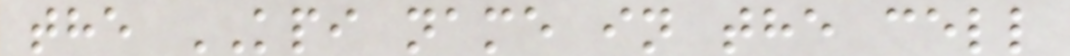the KPI name in the cell
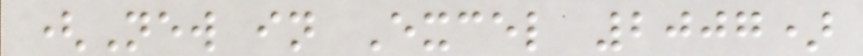(New in Excel 2007)
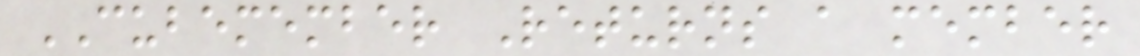CUBEMEMBER Returns a member
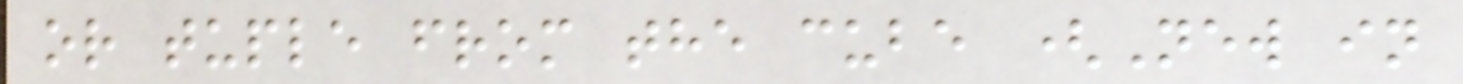or tuple from the cube (New in
